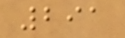291
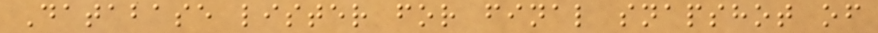Database lister for final snapshot of
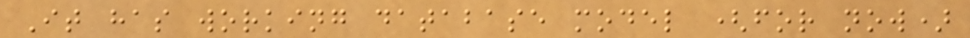It has working database model (for now)
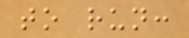to run:
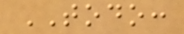TODO:
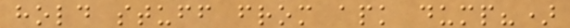hold stuff from apk dump?)
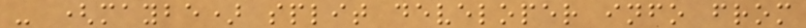- (maybe) split developer info from
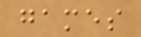games
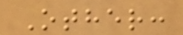Other:
